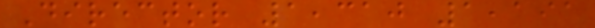Director 1,310 1,191
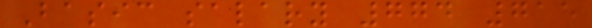Basic salary 774 715
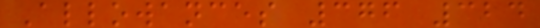Allowances 376 324
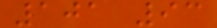101 93
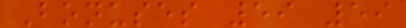Bonuses 59 59
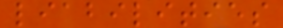liabilities
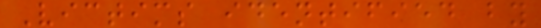Victims identified by
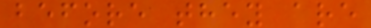before they are
